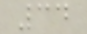34
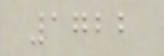1722
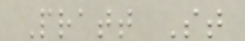Pratt St
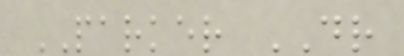PARKER DR
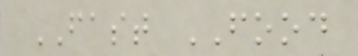FAST FOOD
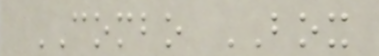COMBO BOX
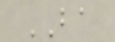BA
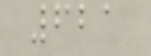621
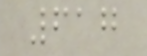617
